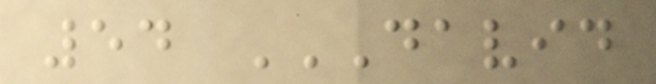54 DAVID
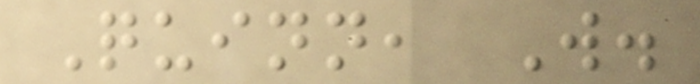Quinn, W.
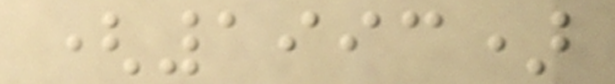(1993)
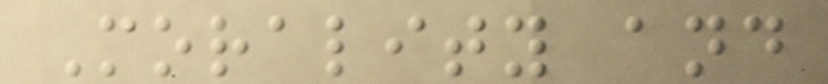Morality and
